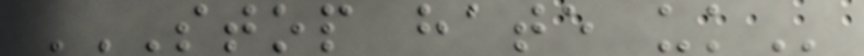STOP HATE UK
